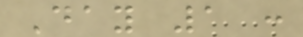Day 1 :
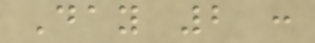Day 2 :
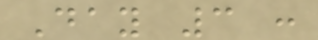Day 3 :
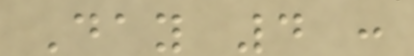Day 4 :
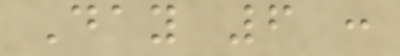Day 6 :
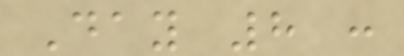Day 8 :
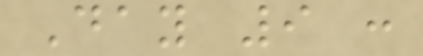Day 9 :
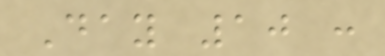Day 10 :
